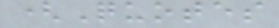(Quotes
